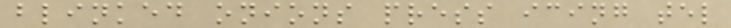blinked onions press icing tel
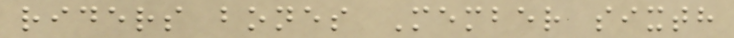riders bones Member sixth
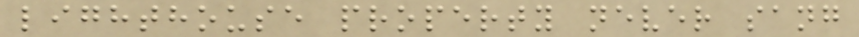lighthouse property never sang
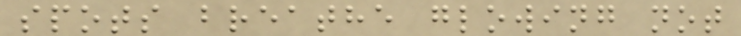spots breathe glowing not
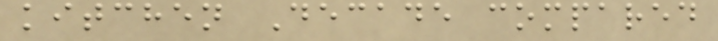kitchen Decade compared
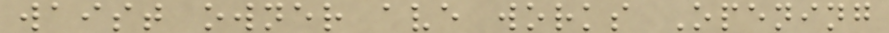waist owner ave works Opening
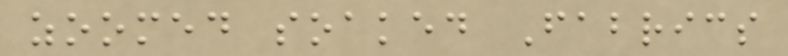zoomed soaked Fabrics
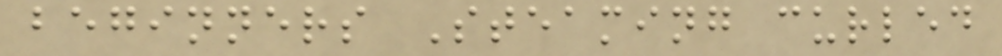beginners Steaming curled
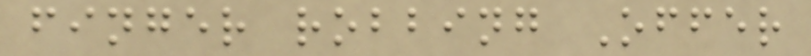finger robbing Offer
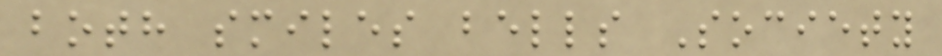both smiles bells Society
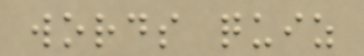words quiz
